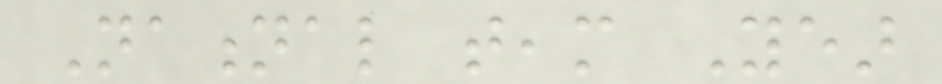National team Year
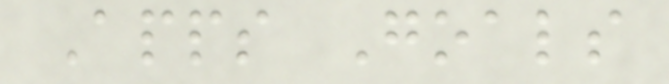Apps Goals
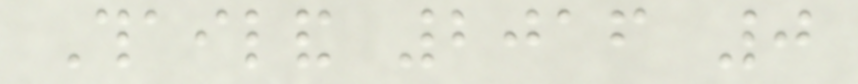Thailand 2016 0
